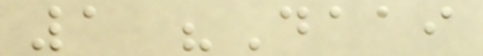1 "Daai
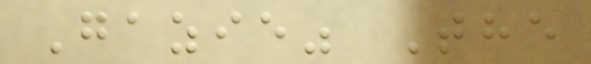Gazie" The
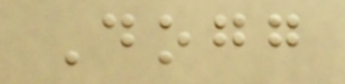Dogg
